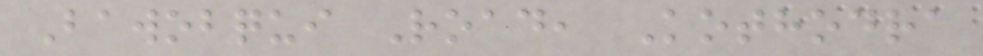Bawobqui Road, Kothodra
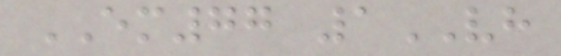EM77 1VH
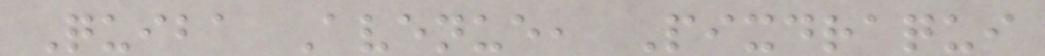Quiba Avenue, Pixdraqui
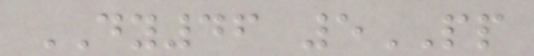DY46 5PP
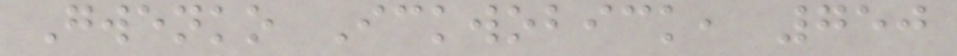Gwenko Ickwobick, 750
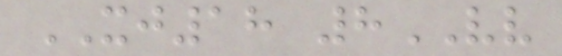XJ18 8VV
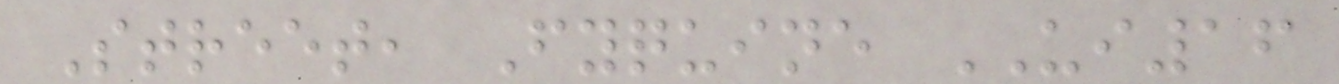Street, Fyquine UI16
